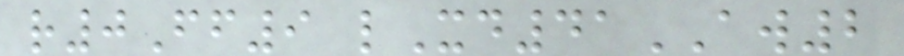r0Ff9 lXd41AW2
